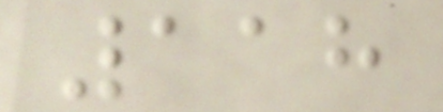118
